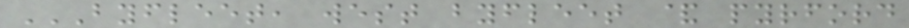BYFLEET, WEST BYFLEET & PYRFORD
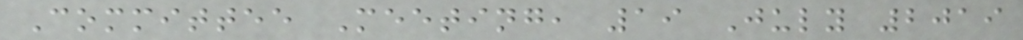Committee Meeting, 19 July 2019
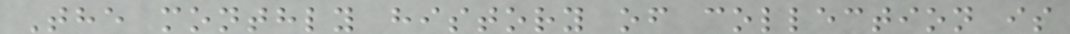The monthly history of collection is
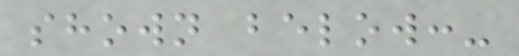shown below:-
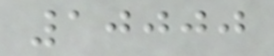10000
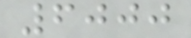6000
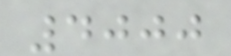4000
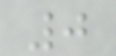0
